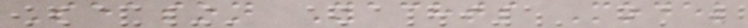Season Yachts Model
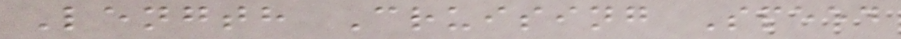Length Cruising Speed
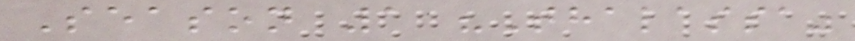Season 1 "Thalassa"
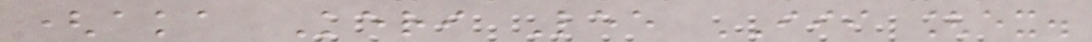(aka Keri Lee III [ex.
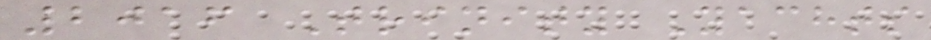2016 Trinity Yachts
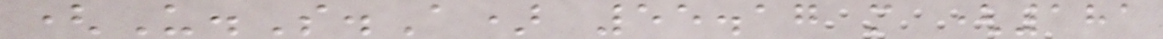(U.S.A) 55.17 m (181
